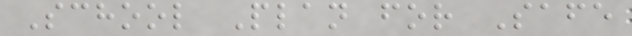School Plan for Safe
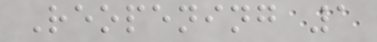Reopening 1
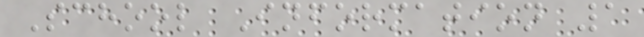School Information 1
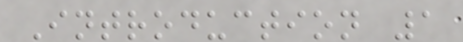Introduction 1
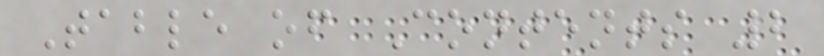Table of Contents 2
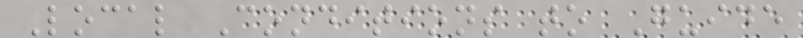Local Conditions to Guide
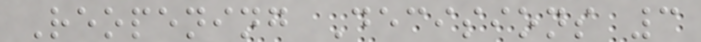Reopening Decisions 3
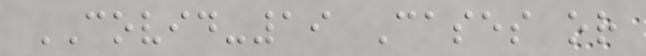COVID-19 Cases or
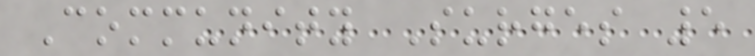Community Surges 5
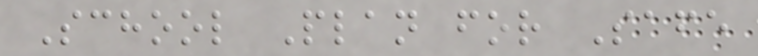School Plan for Safe
